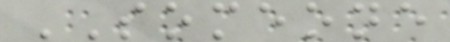SOMEONE
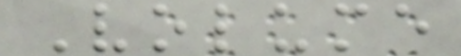Volume
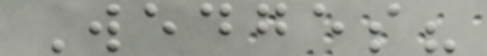Wedges?
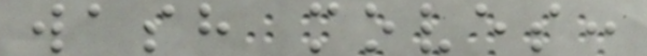wash moves:
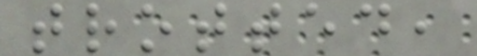trotted,
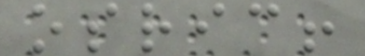osric!
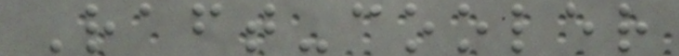Raft-cooler
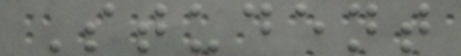Student
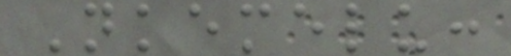Nkemelu:
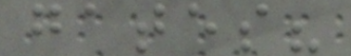gates?
